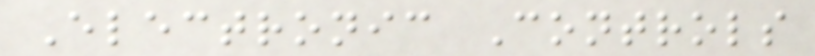Electronic Controls
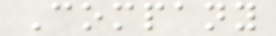Company
